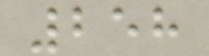258
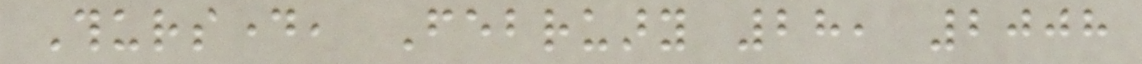Thursday, February 28, 2008
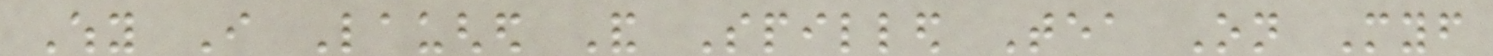Why I Laughed And Spilled Tea On Myself
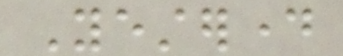Yesterday
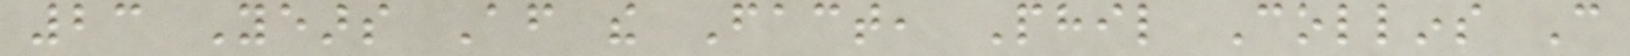23 Years After the Fact, Phil Collins Can
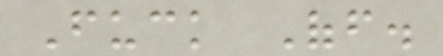Fuck Off.
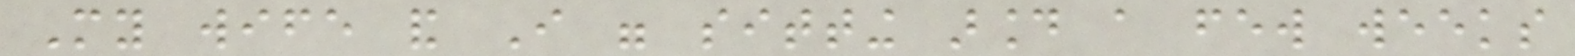My wife and I were sitting around a few weeks
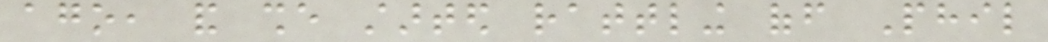ago, and she started rattling off Phil
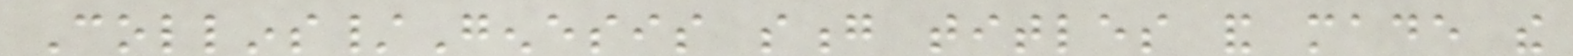Collins/Genesis song titles and made the
